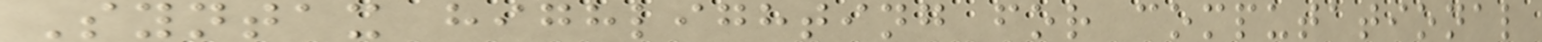Syntax highlighting for computational
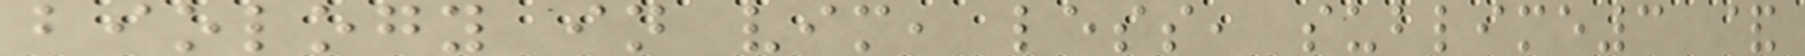biology in vim, less, sublime3 &
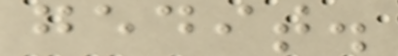gedit.
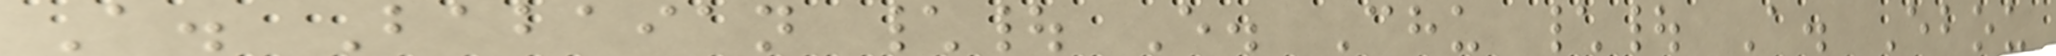A. Babaian \| E. Chu \| A. Ebou
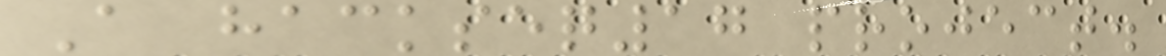A hackseq17 project.
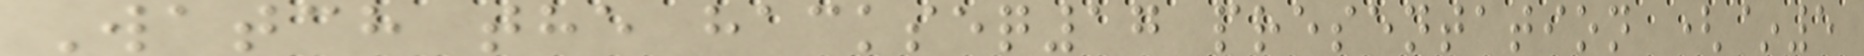Watch the hackseq17 presentation (~5
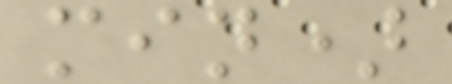min)
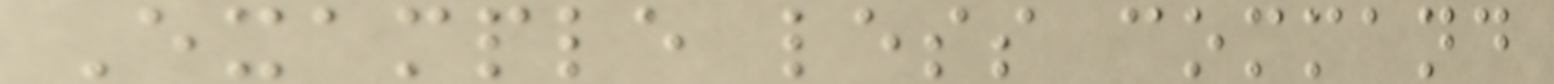Example less command
